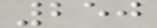250
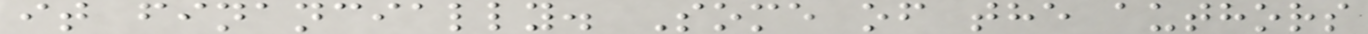it financially. Some of the authors
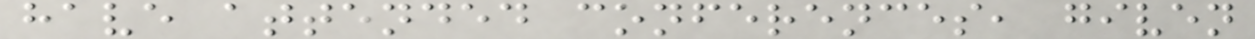have attended conferences, given
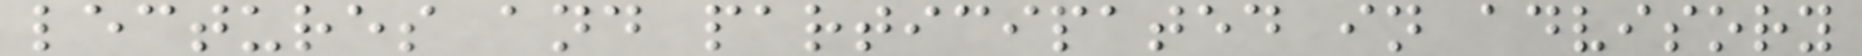lectures and participated in advisory
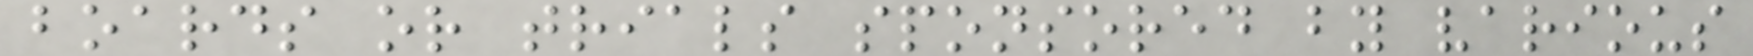boards or trials sponsored by various
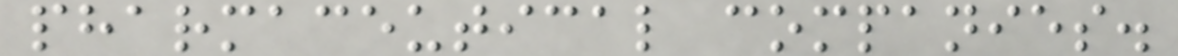pharmaceutical companies.
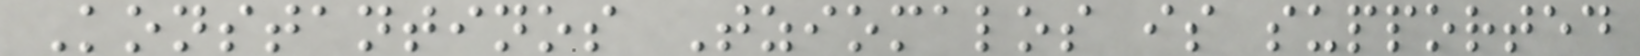Konstantinos Tziomalos is supported
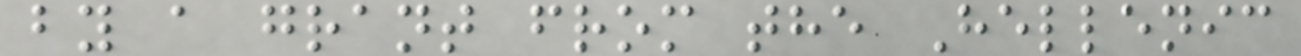by a grant from the Hellenic
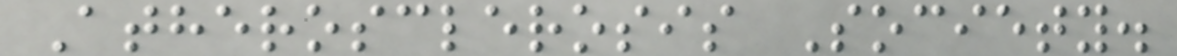Atherosclerosis Society.
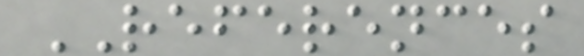REFERENCES
